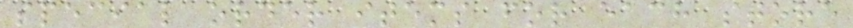special order items for each store
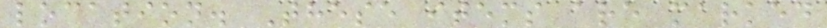location. These items are marked
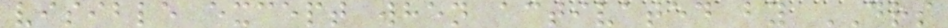visible except when activated by DRS
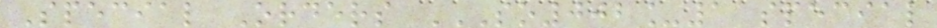Special Orders SO002_1 SPECIAL
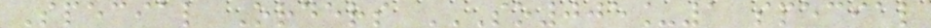Special Orders SO005_1 SPECIAL
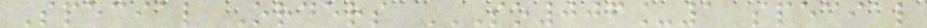Special Orders SO006_1 SPECIAL
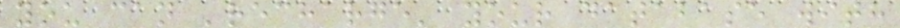you can 'recharge' your database with
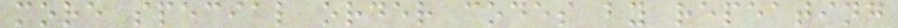more special order codes by repeating
